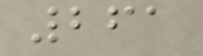261
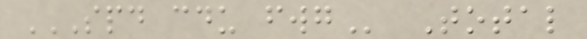SPD CDU FWG Total
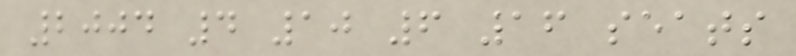2004 4 10 6 16 seats
